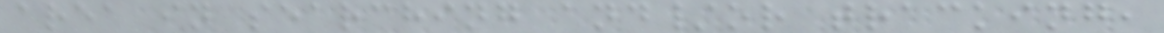area in searching and/or tracking,
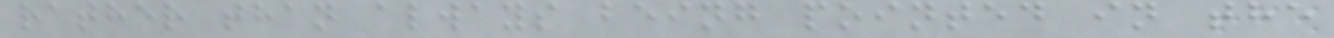rather than always being pointed in the
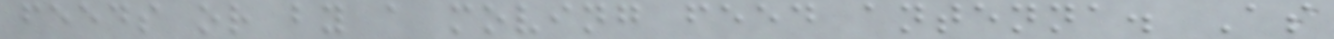feeds or by a moving feed antenna. As
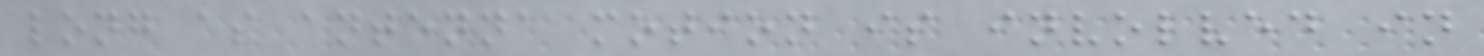long as antenna motion is involved in
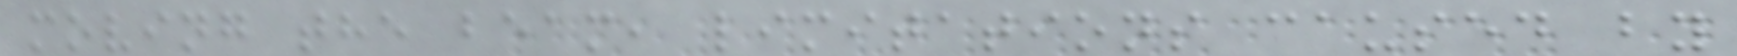moving the beam, limitations caused by
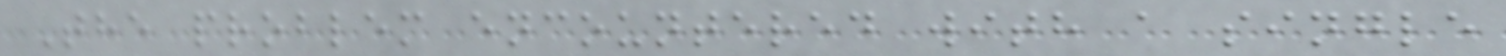The problem encountered with a single
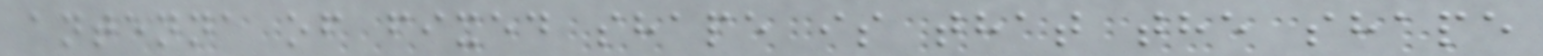antenna of fixed shape is that the shape
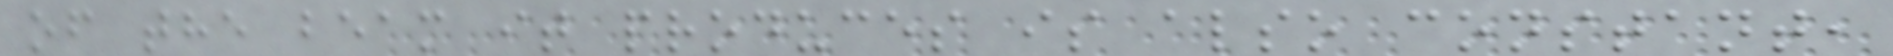of the beam it produces is also constant,
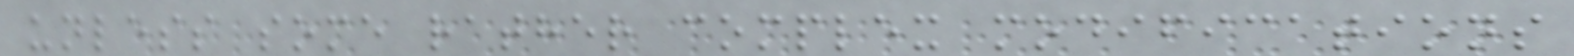unless some rather complex modifications
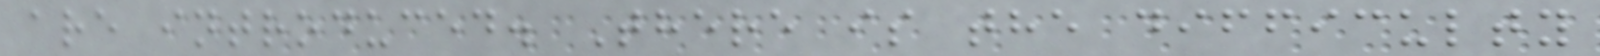are introduced. There is the difficulty
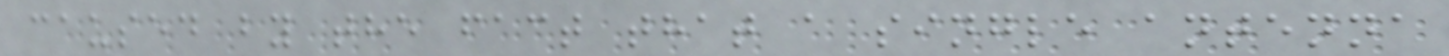caused by the fact that a single antenna
